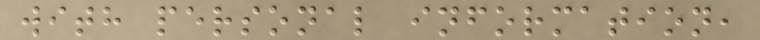with personal information,
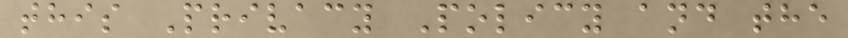this Privacy Policy and the
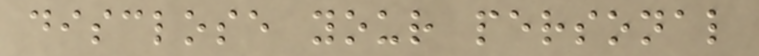disclose your personal
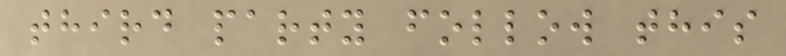third party follow this
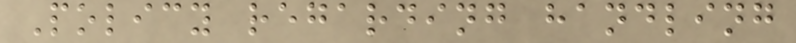Policy regarding handling
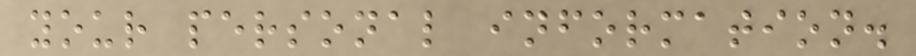your personal information.
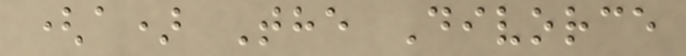(a) The Divorce
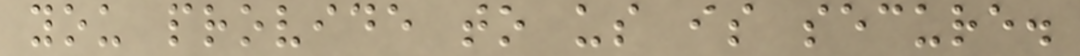you provide to us is secure.
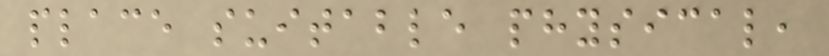place suitable physical,
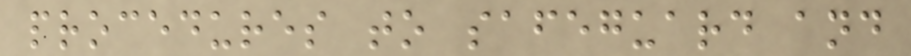procedures to safeguard and
